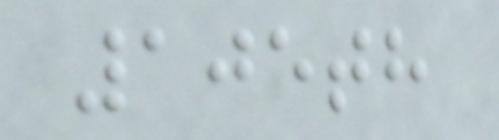105th
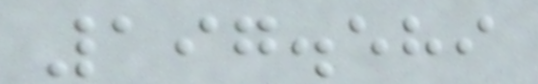197.589
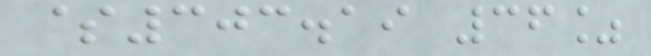$303.19 36%
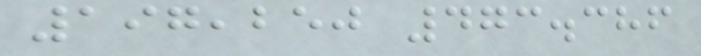197,250 473.386
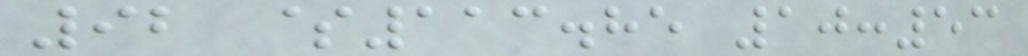92 $113.85 10:53
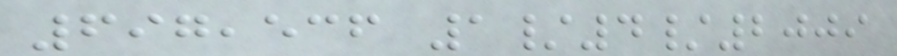697,536 1/4/2009
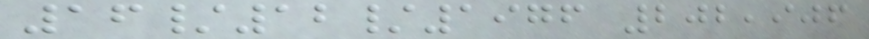16/12/1976 202,906
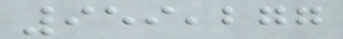959,277
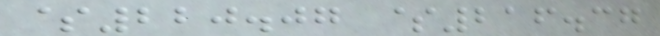$220.07 $216.37
